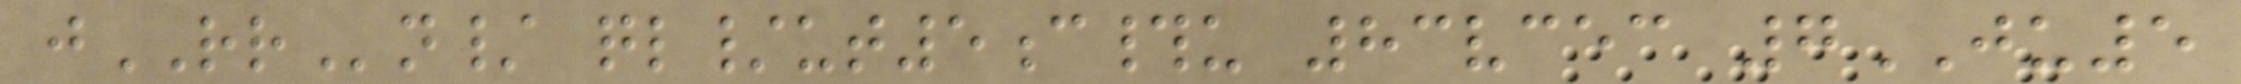jRRn/ ql/ut5c#u 83vcec 7JU5
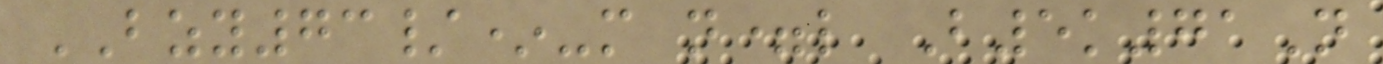BZY73/*-m n=l B5k71N
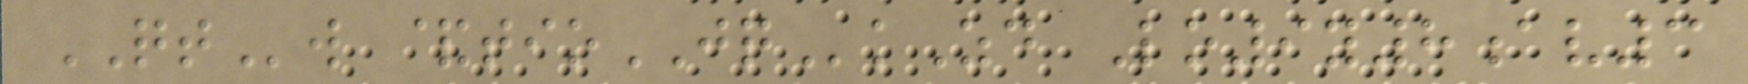QTw &tioJQkZd Lo9y8av3
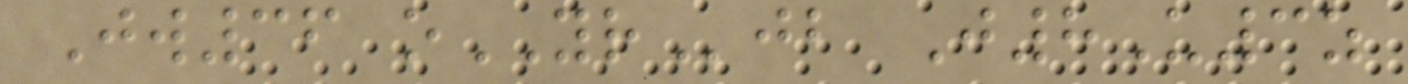Jw36 oYRjb J8U3z
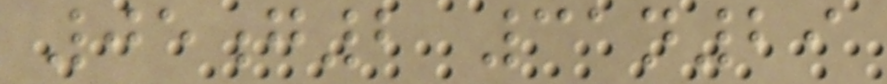05g2 31n29
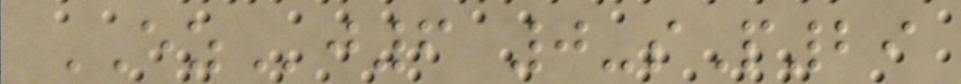EZj6 0-sP29
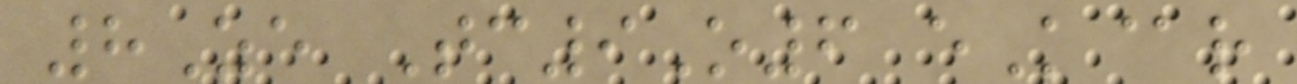8Ze Tc9O6 eK@r
